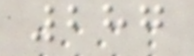287
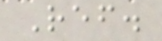Ref.
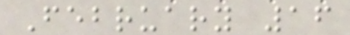February 16
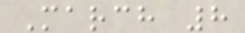March 8
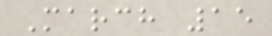March 15
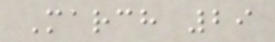March 29
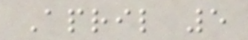April 5
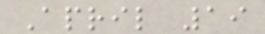April 19
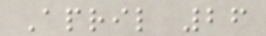April 26
